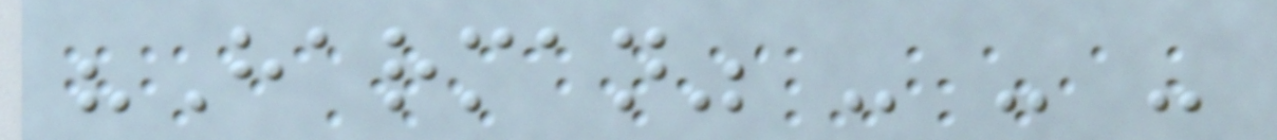"Harman" - - -
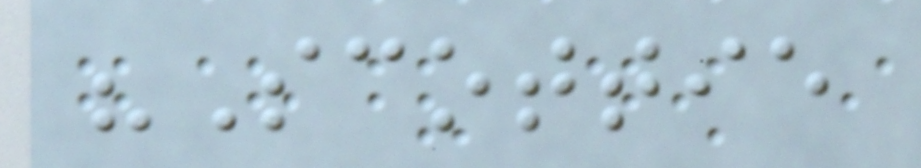"Scottie
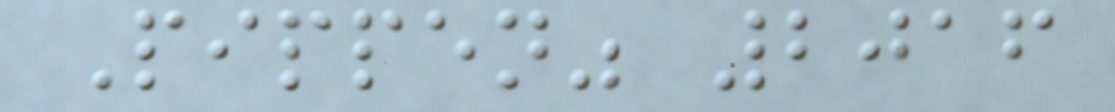Pippen" 2016
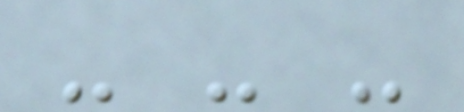- - -
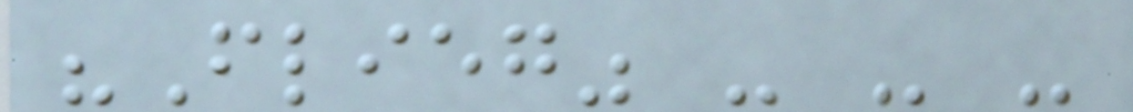"Flieg" - - -
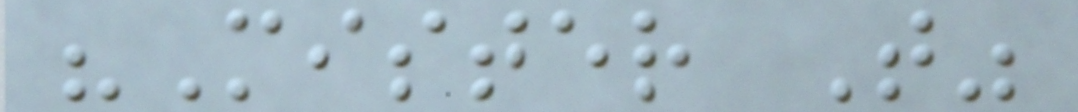"Mister T"
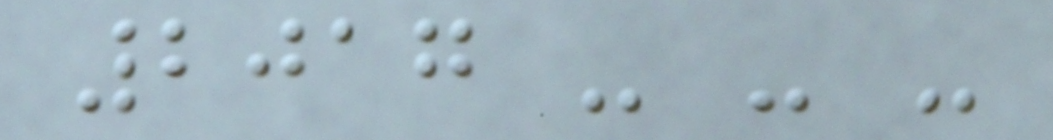2017 - - -
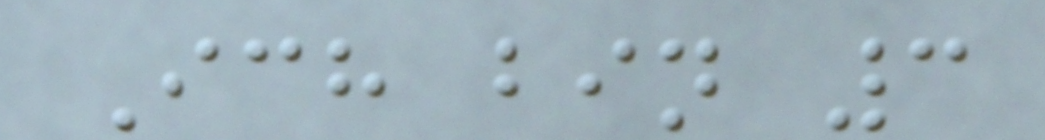Ich bin 3
